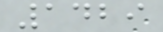1429
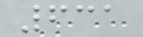631
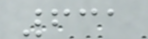631
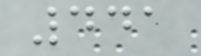441
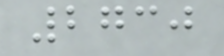2730
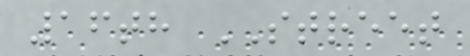16th STREET
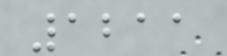1211
